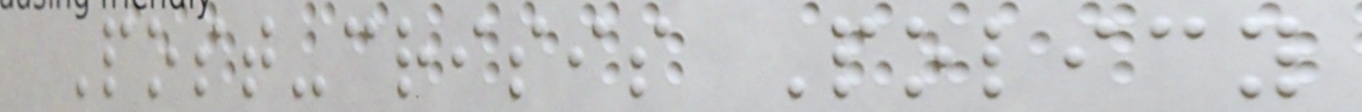Post-crisis Policy
